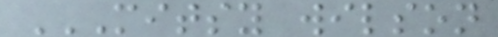MITSY WILSON
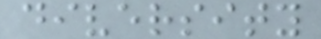diversity
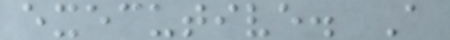executive. A
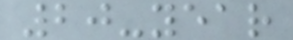20-year
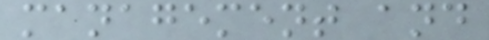management and
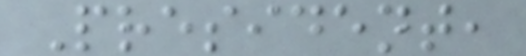President,
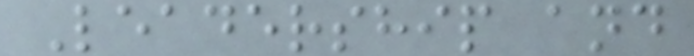Leadership and
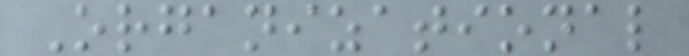Organizational
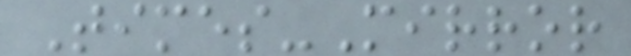Times-Mirror
